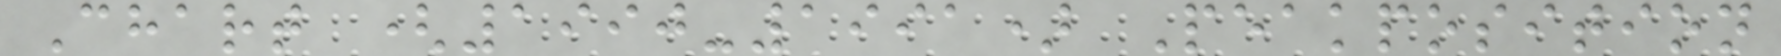Chart (1990-1991) Peakposition
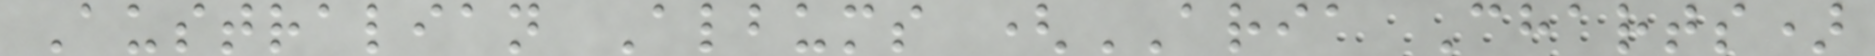Australian Albums (ARIA Charts)
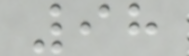98
